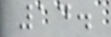14.
